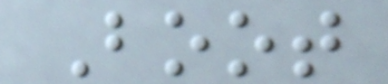Boot
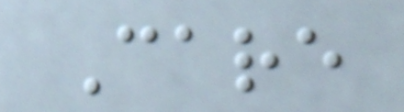Care
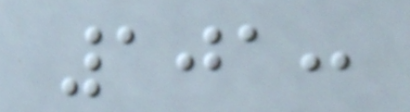101:
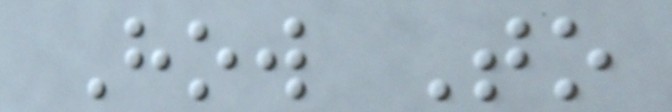How To
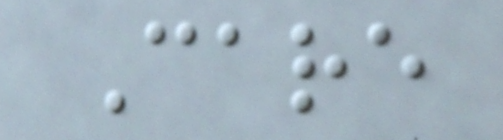Care
